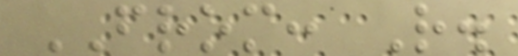FROM: R.
